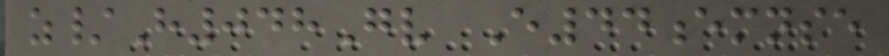z/H048Gv E44emnse
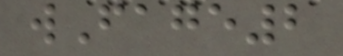wFage2
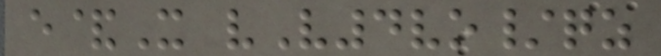e&X vV4vo/qz
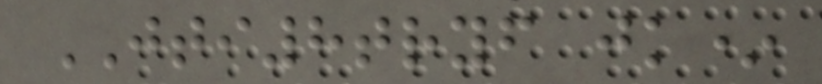JTI8tryf jk*
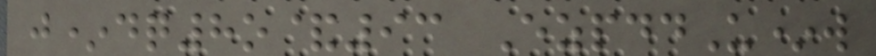j*dq8o&93 EzpddU*w
